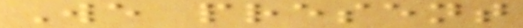We present
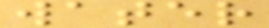water
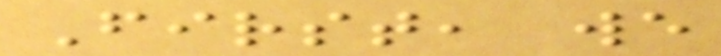First, we
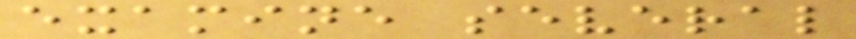examine several
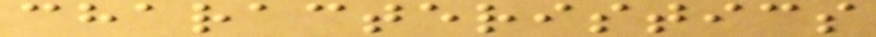characteristics
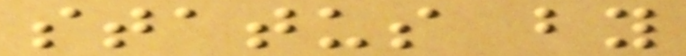status by
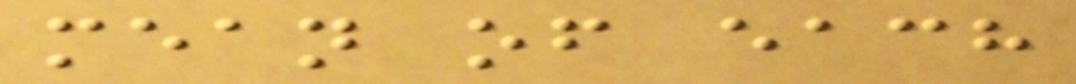mean of each
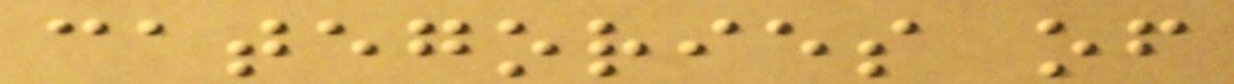categories of
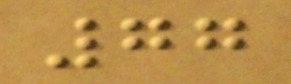77
